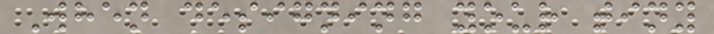When designing your tiny
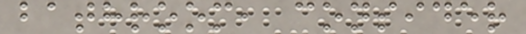bathroom, consider
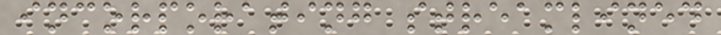incorporating streamlined
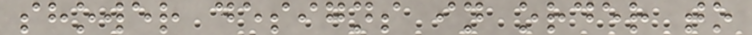shower designs in order to
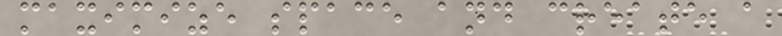maximize space and create a
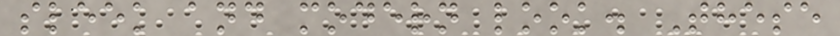sleek and modern look. These
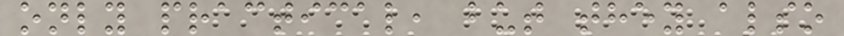only practical, but they also
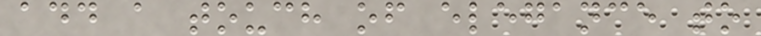add a touch of elegance to
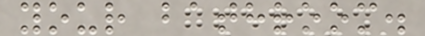your bathroom.
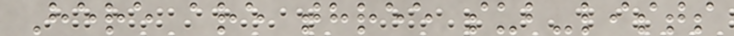Here are three sub-lists
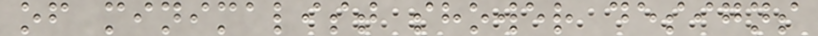of minimalist shower designs
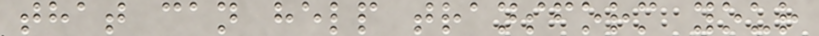that can help transform your
